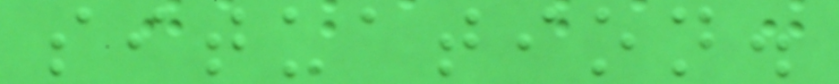situation.
